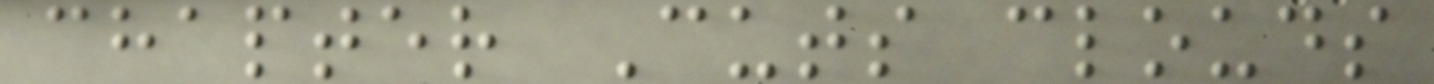chapter Cuts clouds
